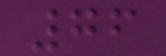76
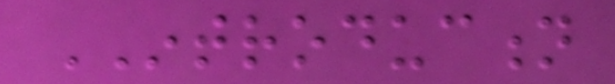INTRODUCTION
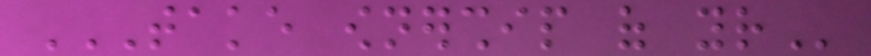TAKE OWNERSHIP OF YOUR
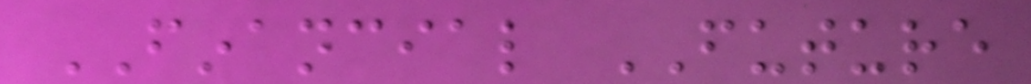FINANCIAL FUTURE
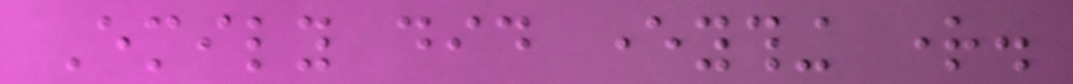Emily did everything right.
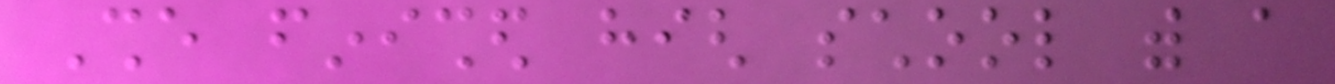She finished high school with a
